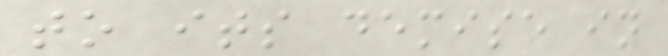to its demise in
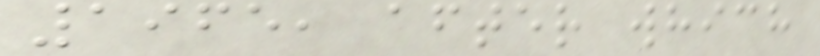1965, after which
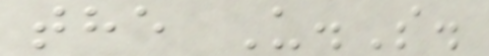the U.S.
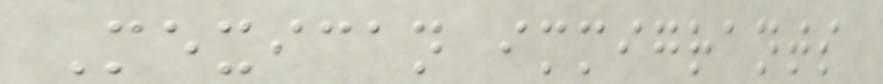Mexican immigrants
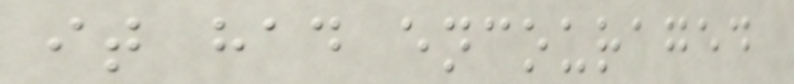it had encouraged
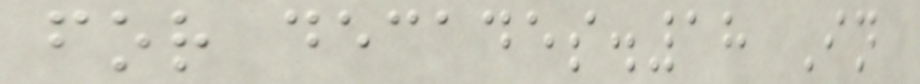for decades.18 In
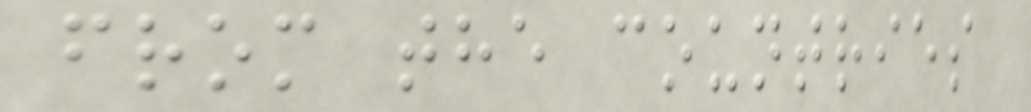from the countries
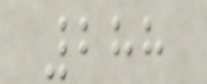288
